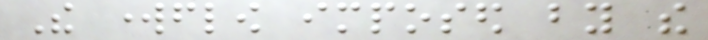The workflow imposed by the
